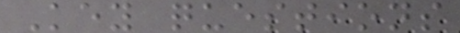Key questions
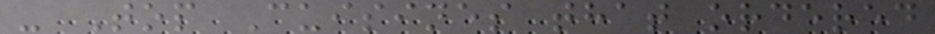- Top Cuisines that ordered
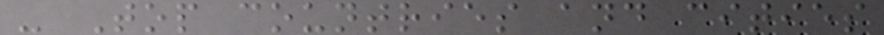- Top countries and cities
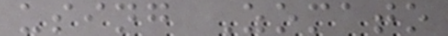using Zomato
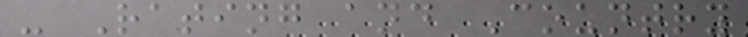- Rating and Country
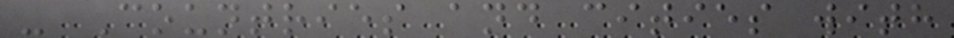- Countries and cities with
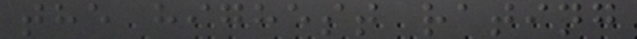the highest rating
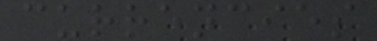currencies
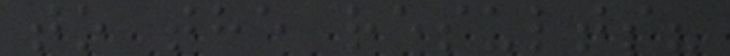to the results?
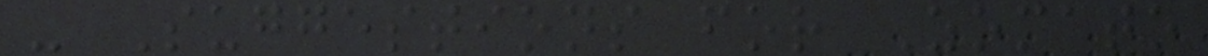- Suggestions for Zomato
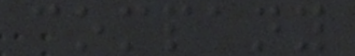company
